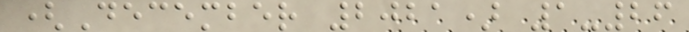(December 2021) 1-26
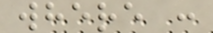where :
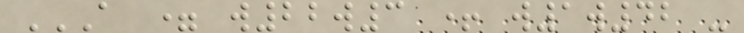A = W22W3 + W1W42 -
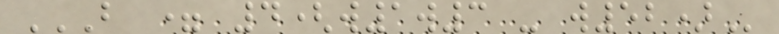B = 4(W1W3 - W52)
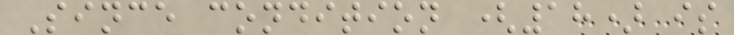Since condition (18) is
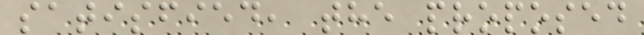satisfied, the proposed
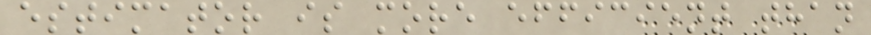estimator is more efficient than
